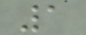1
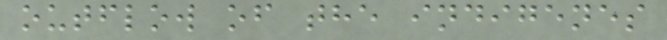outflow of the indigenes
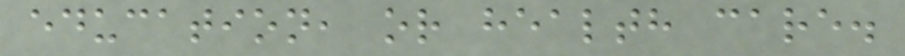education, or health care.
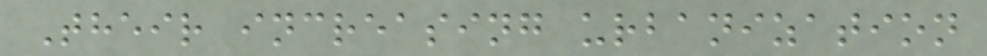Their increasing urbanization
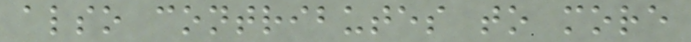also contributes to more
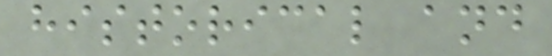historical and
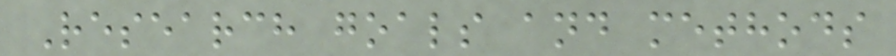Research goals and methods
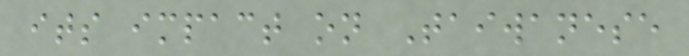its impact on Taiwanese
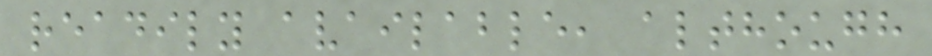readily available, although
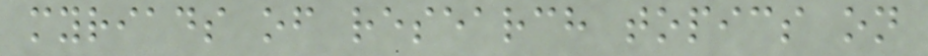myriads of research topics on
